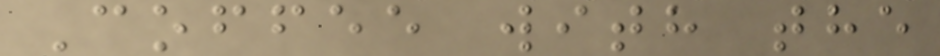Coffee with the
